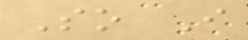So I
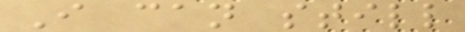I can still
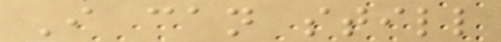I can still
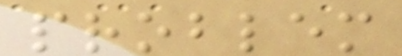problem
